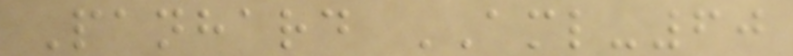Panhard AML-60
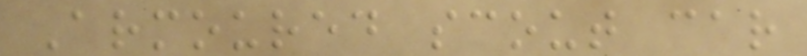Armoured scout car
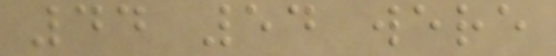44 54 were
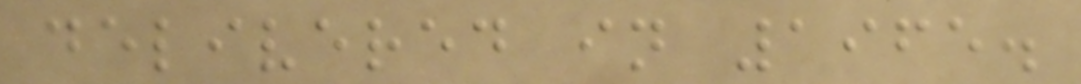delivered in 1965.
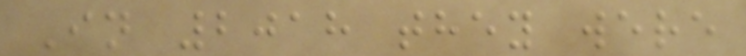In 2018 they were
